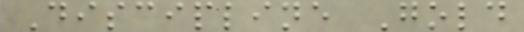Discipline Gold
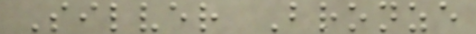Silver Bronze
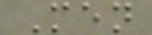Men
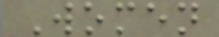Women
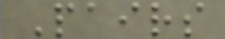Pairs
